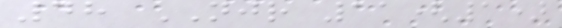48 NJR 11(1)
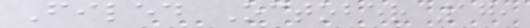Filed October 17,
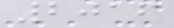2016
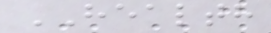HEALTH
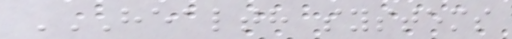HEALTH SYSTEMS
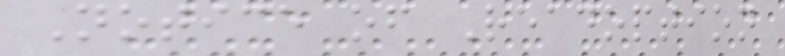Notice of Readoption
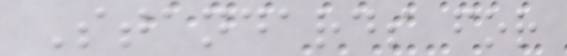Standards for
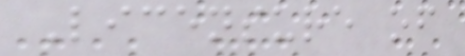Licensure of
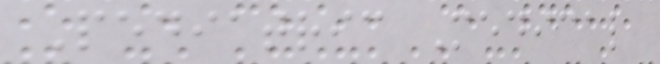Pediatric Medical
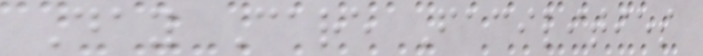Day Care Facilities
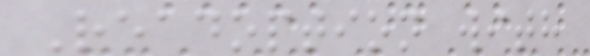Readoption with
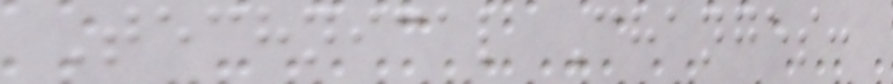Technical Changes:
